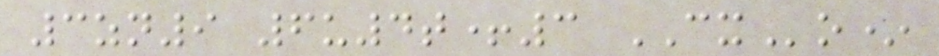3zn9 6u4t+3 CXo*
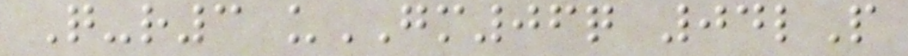Q-r3 uGM06q 04lP
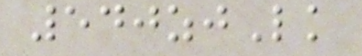540zjLk
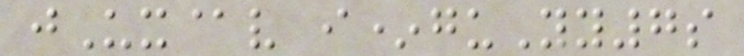jUx@v i*guYy7s
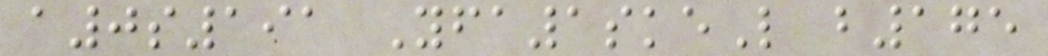a0s191 Yfa1skeL b175
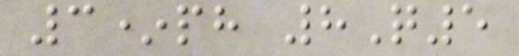3*ph 8Q5
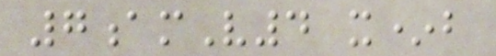7amV4 x*b
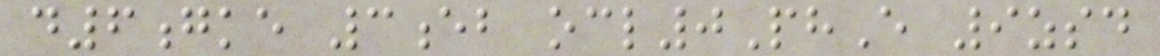d6gke 3eb ocl0PhE 9zsd
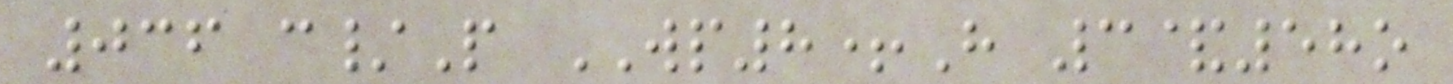036 c/P WP8+H 3&58o
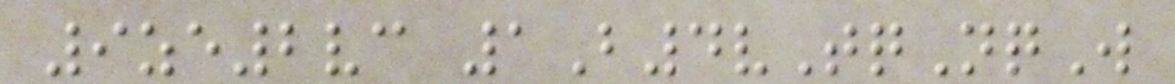9ze2vc 1B4vTqNqW
